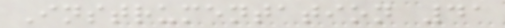Instrumentation 41
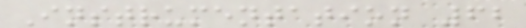Instrumentation 62
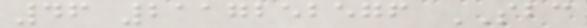46 2117252576 SBC
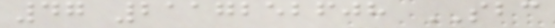47 2117252608 SBC
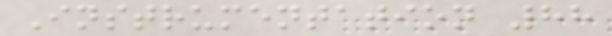Instrumentation 88
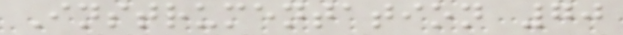Instrumentation 70
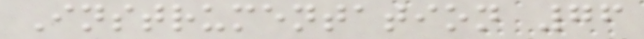Instrumentation 76
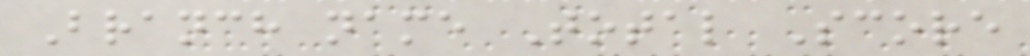Branch name Total Score
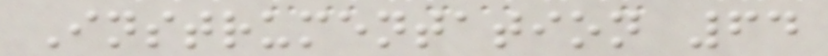Instrumentation 64
